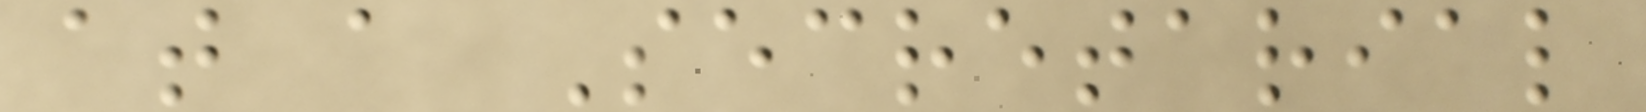at a Secretarial
